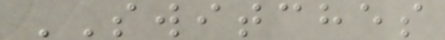SWITCHES
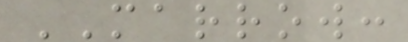MARROW:
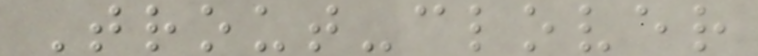Trout-clover
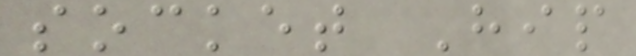socket Hip
